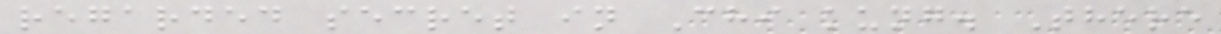regarded secret in Chi kung. There
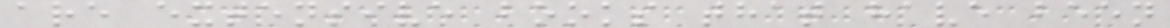are extensive books that have been
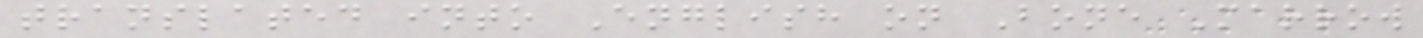translated into English on Bone Marrow
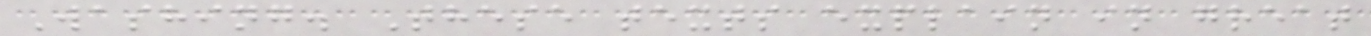Washing. These texts explain in great
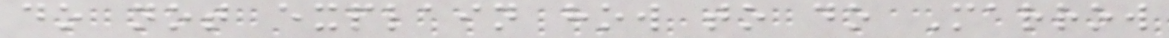do not explain how to do Marrow
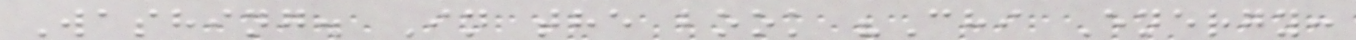Washing. In the book "Chi Energy:
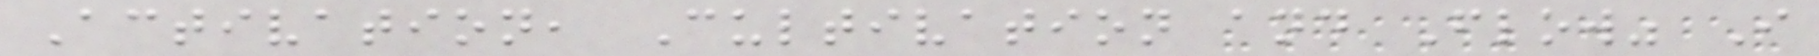Activation, Cultivation and Flow" I
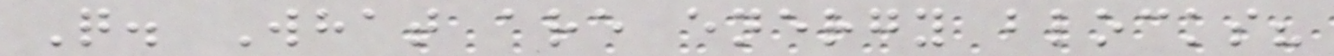Q. What are energy blocks?
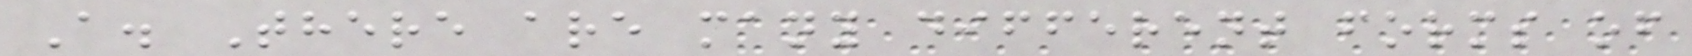A. There are many different forms of
